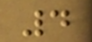4
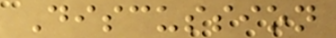Discussion
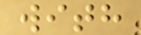with
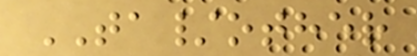TA/other
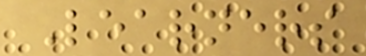Learners
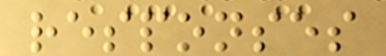responses
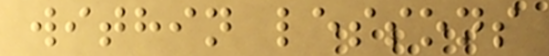within lessons
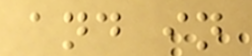and in
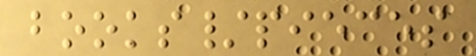books/pieces
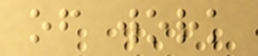of work
